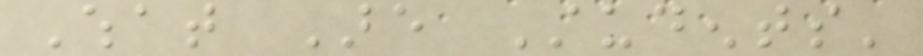What Are Students'
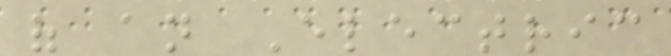of an Electric
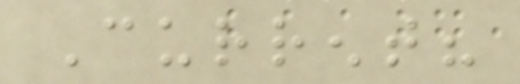Current?
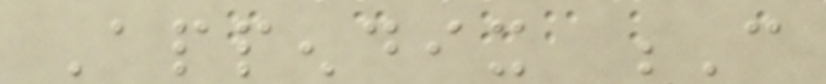Appendix C
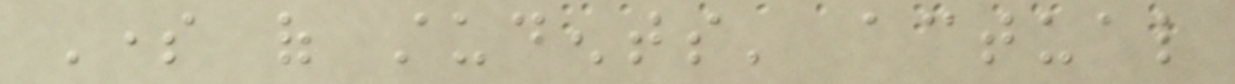Some of students' actual
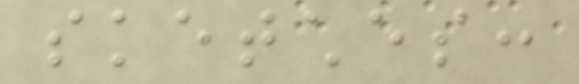sketches:
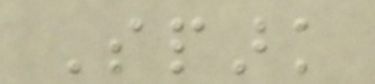Spark
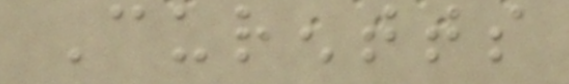Curentts
